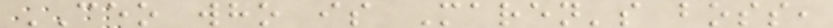CEO who is Maren's boss,
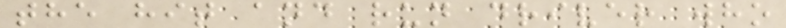the hit and run driver who
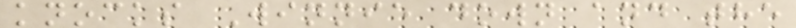knocks Winnie down and the
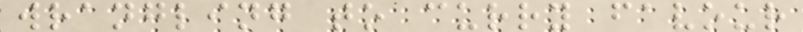wrangling to curry favour
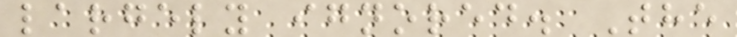largely ignored. The
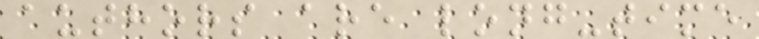authors are long-time
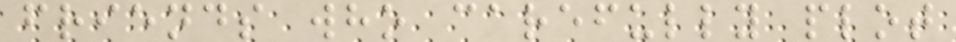friends who carefully plot
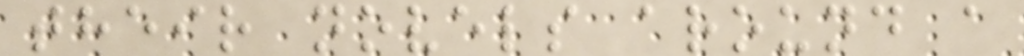their novels around a
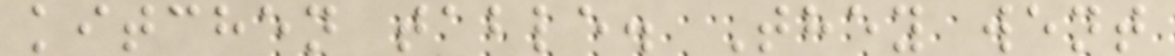kitchen table. They went
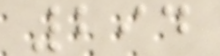294
